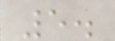5.
